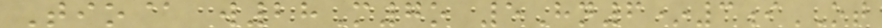Tio@ w28M7o 5Hn6*3iOT
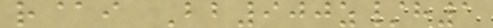r@i Bb900z/h1
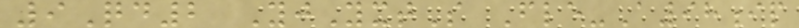9Qd2 YjYxtS Fle-A98ip
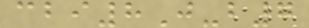cbi8J-b7
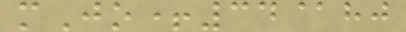mJo+34@hj
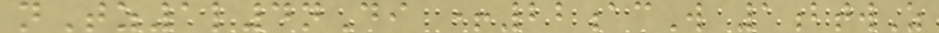nTz1l4nDi +22acW 1btwZ
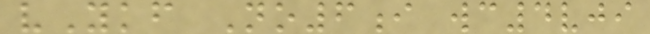vYkf No6i wc4vji
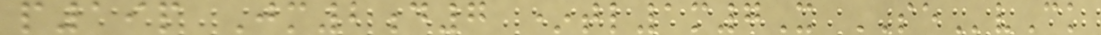p19p Jm2d7 *tl1m7X SEvCk
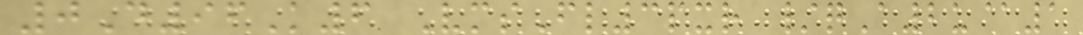0D96K6 VmsFl3pxr /qA2u@1
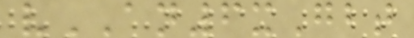vAN6xGbt
